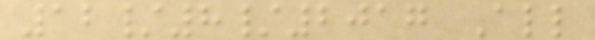12/8/2017 All
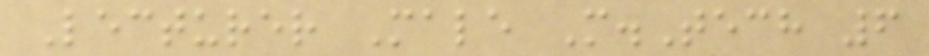Lecturer Male M.Tech 6
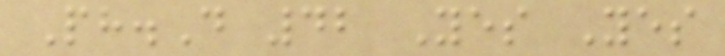Ph.D 42 Yes Yes
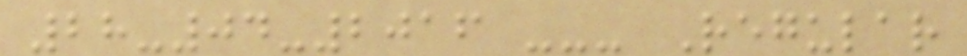28-04-2016 --- Regular
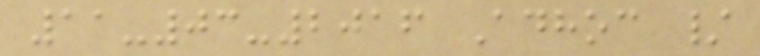11-03-2016 Adhoc /
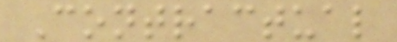Contractual
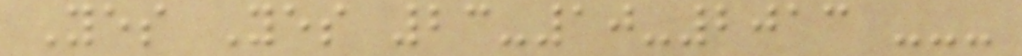Yes Yes 23-10-2013 ---
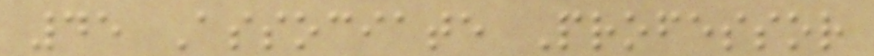45 Associate Professor
